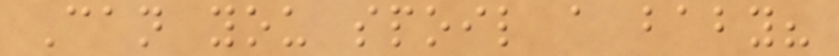Can you spoil a baby?
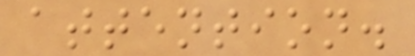attention.
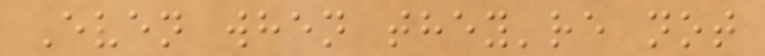Even when they're not
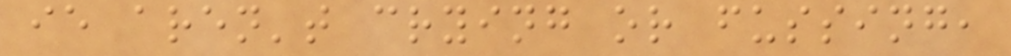ie aren't crying or fussing,
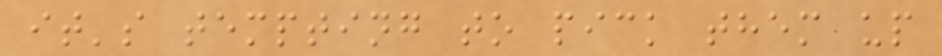it's tempting to pick them up
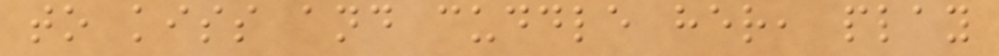to kiss and cuddle her, play
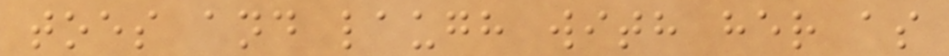toes and laugh with her as
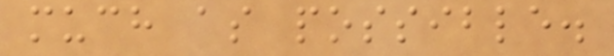much as possible.
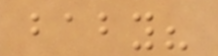baby?
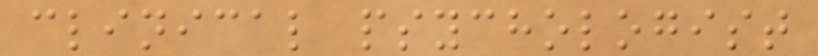clinical psychologist
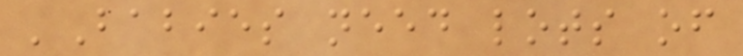'Babies need lots of
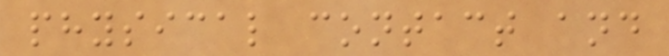physical contact and
